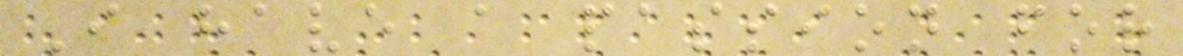I have a passion for
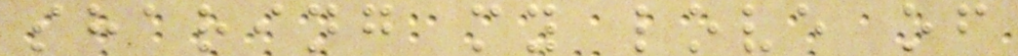sharing my love of
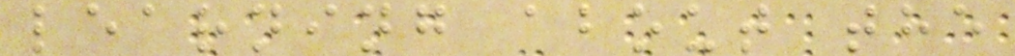learning about the
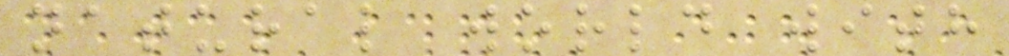natural world with
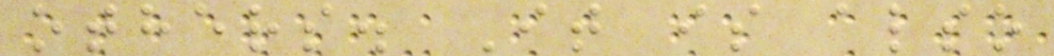others. It is also
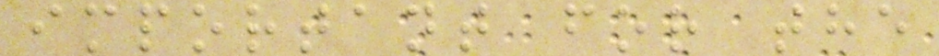important for the
